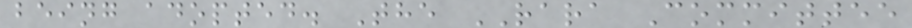being adopted. The RARA Committee
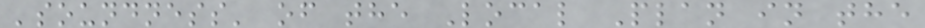'soundness' of the Local Plan in the
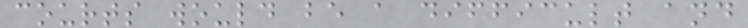courts would be a difficult and
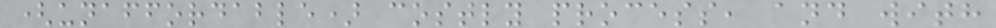(unaffordable) costly process, and with
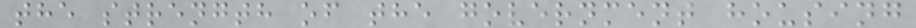the strength of the government housing
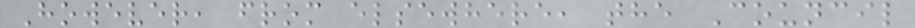However, from elsewhere, the Council
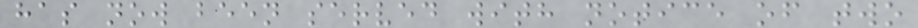has now been served with notice of two
